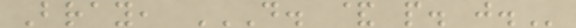Bray, D. & P. J.
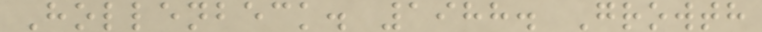Hollenbeck. 1988. Growth
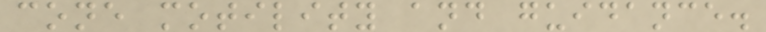cone motility and guidance.
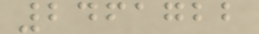2461722
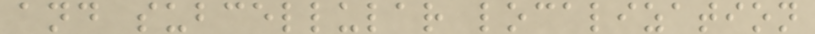and subcellular localization
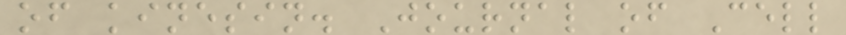of kinesin. Journal of Cell
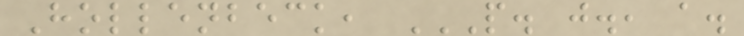Hollenbeck, P. J., A.
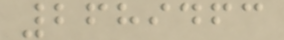2689463
